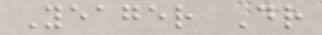Yeager Dr
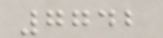7742
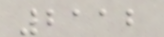2112
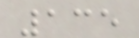135
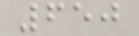650
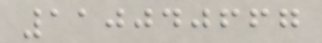110040667
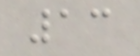13
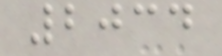2034
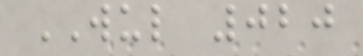WUL 020
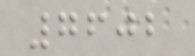7602
